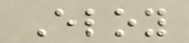Eloy
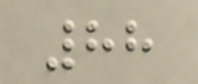88
